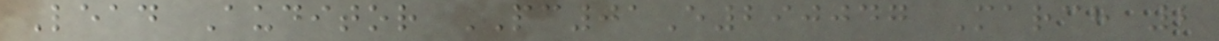Lead Auditor PC01E290047 March 2
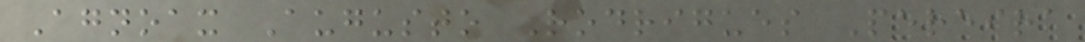Agnoax Augusto Rodrigues Pereira
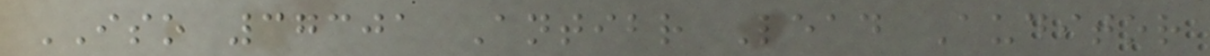ISO 37301 Antibr Lead Auditor
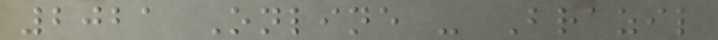2021 Online - Brazil
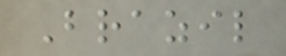Brazil
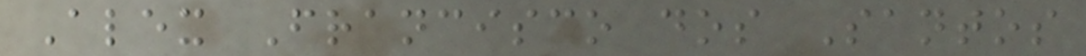Alex Francisco dos Santos
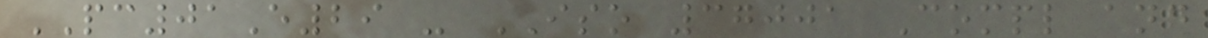PC01E29 - ISO 37001 Compl and
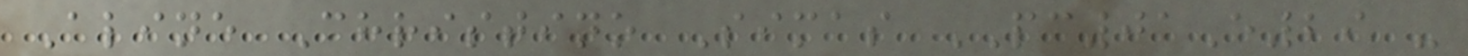Aline Christino Simas PC01E29 -
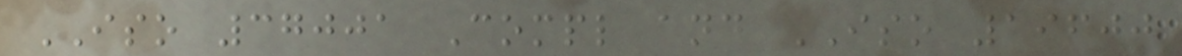ISO 37001 Compl and ISO 19600
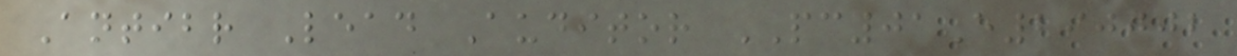Antibr Lead Auditor PC01E290002
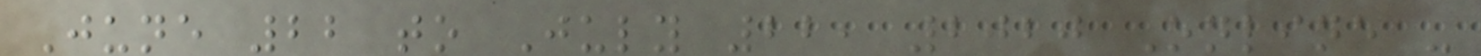June 22 to July 22, 2020 Online -
